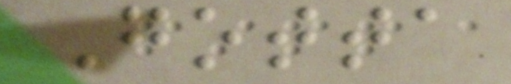Gotta
